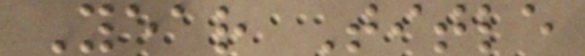Year Title
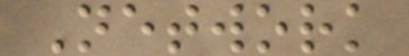Network
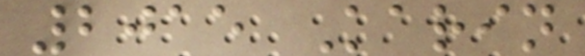2015 Karin
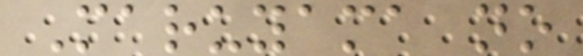Maruyama no
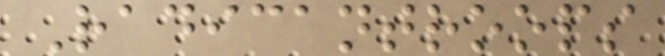Radicantroops
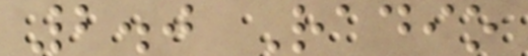2.0 Radio
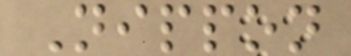Nippon
